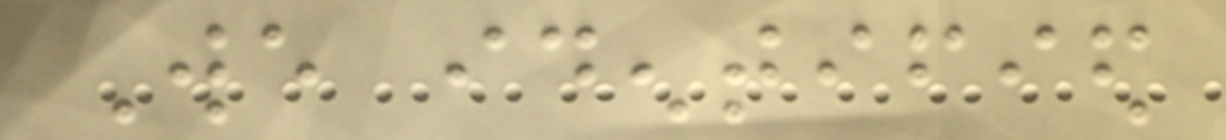We identified
